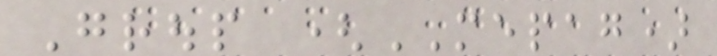Group (MEPAG)
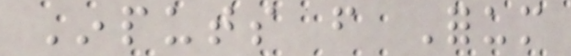Inputs from Forum
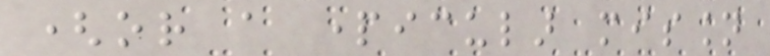(or a particular mission
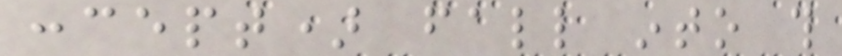concept) fall into this
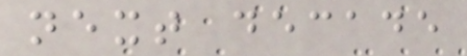next decade
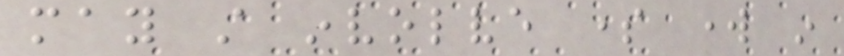may still involve some work in
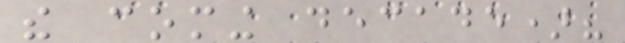the coming decade)?
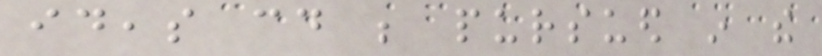ideas could be pursued in the
